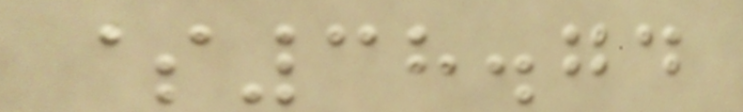$38.74
